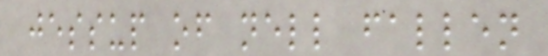jessup of nell fallen
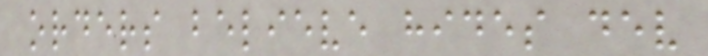orders believe hides dev
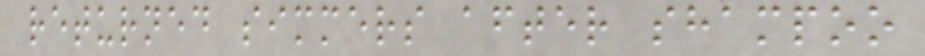returned simmers after shampoo
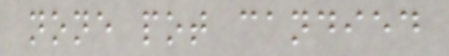none pot candied
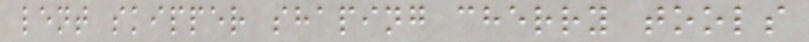lent skipper shaping cherry tools
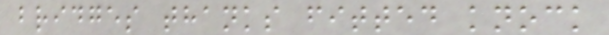bridges thanks fitted knock
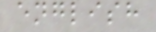english
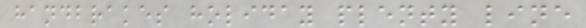handbrakes holiday plenty line
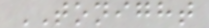TONIGHT
